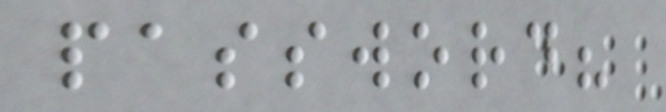password?
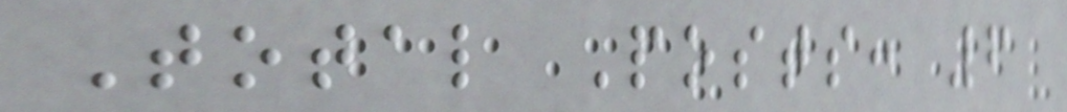Total Posts: 6
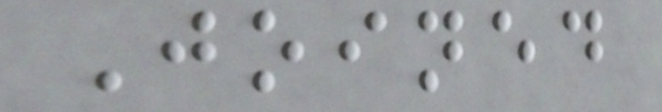Joined
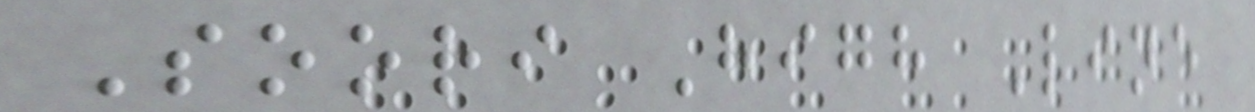Soori High Line
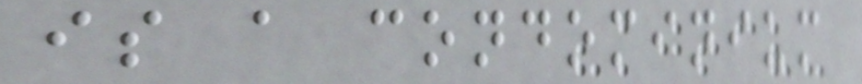is a condominium
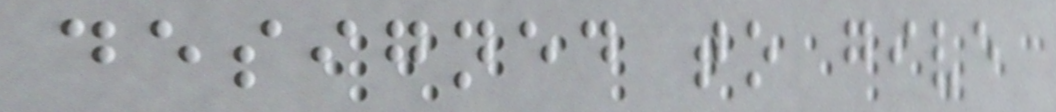designed to give
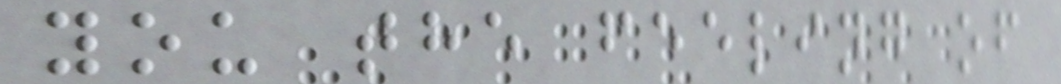you the feeling of
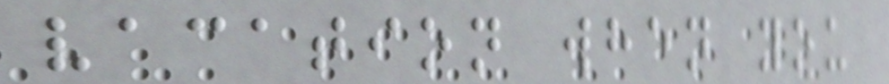vacation when you
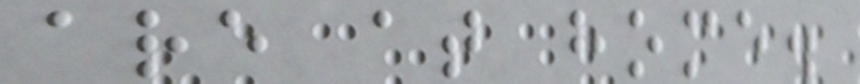are at home.
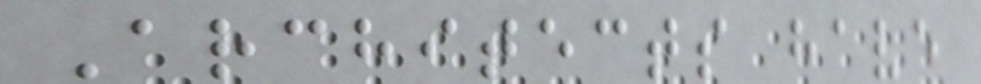Architects have
